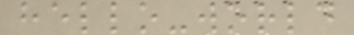hello-world
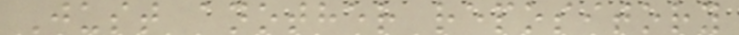Just another repository
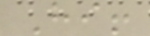Hi!
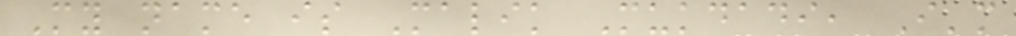My name is Malik Mukdadi, I'm
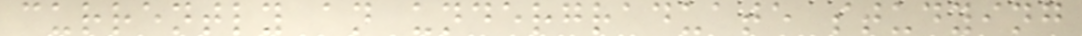currently an undergraduate studying
